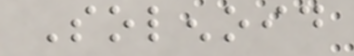Solenoid
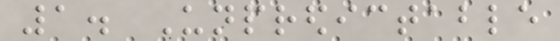1. Unpredictable
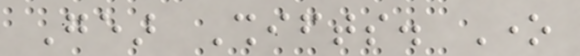Gear Shifts. One
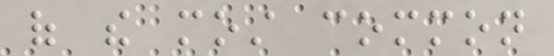of the most common
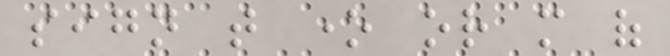sign that one or more of
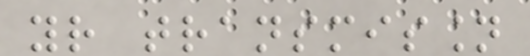your transmission
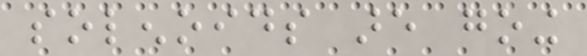solenoids are going
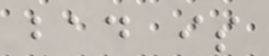bad is
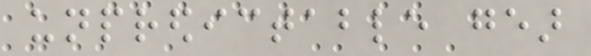unpredictable gear
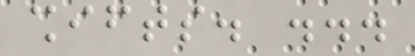shifts. ...
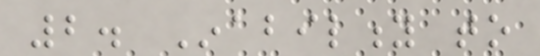2. Inability to
